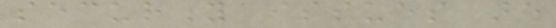security issues are
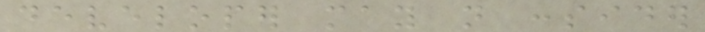developer may not consider
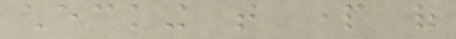checking that part of
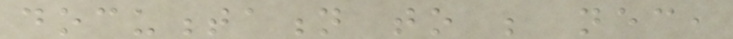documentation to be necessary,
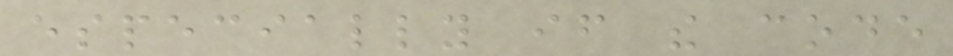especially if the code
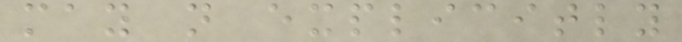may not explicitly
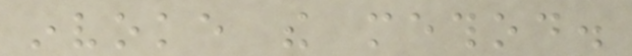invoke the method.
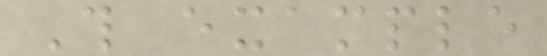This example
